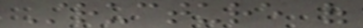Structure of
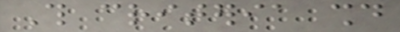This criteria should
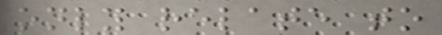only relate to
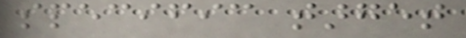specific target
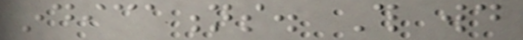indications. This would
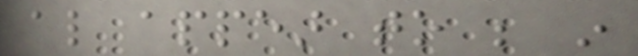also appear to be in
